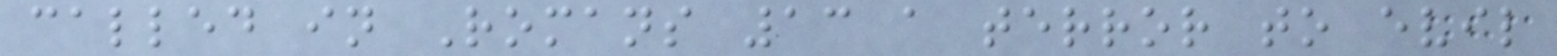called in Romans 13 a terror to evil
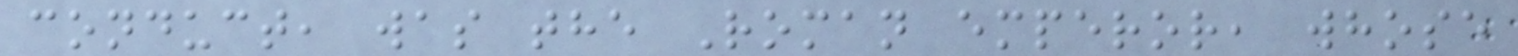conduct, was the Roman emperor, whose
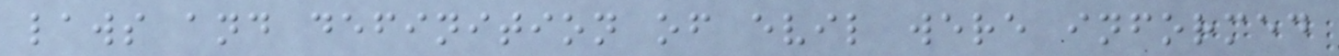laws and definition of evil were informed
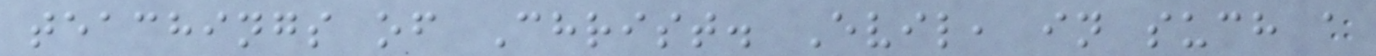teachings of Christ. Evil, in such a
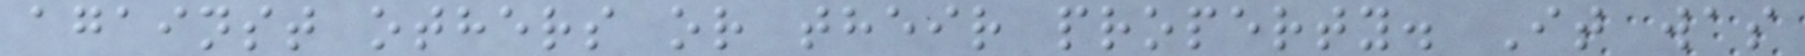against others or their property. It was
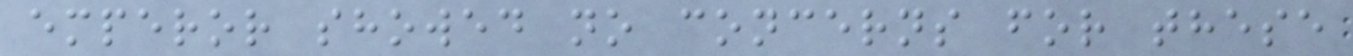emperor showed no concerns for these
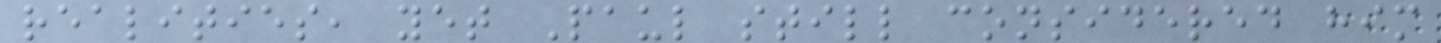realities, yet Paul still considered him
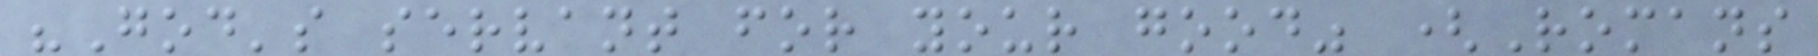"God's servant for your good" (Romans
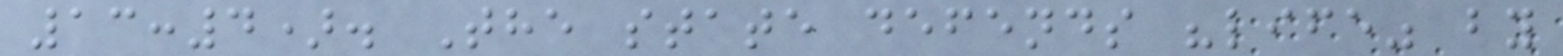13:4). The state defends "life" by
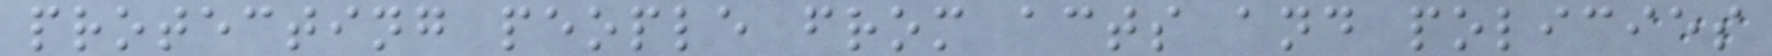protecting people from acts and policies
